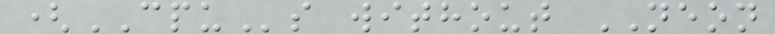(CPUs without NEON
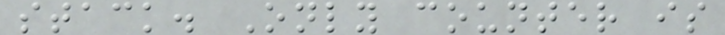stack. Only counter is
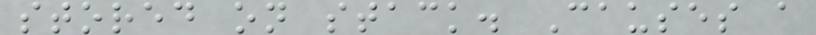stored on stack. Causes a
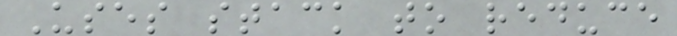Uses stack to reduce
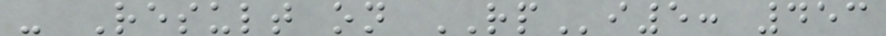- Result on RPi5: 453
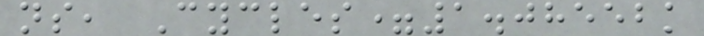ns, Cycles=1.08552k
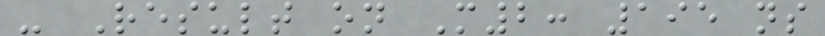- Result on M2: 195 ns
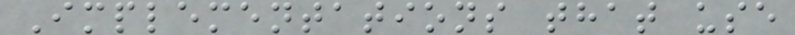Implementations that use
